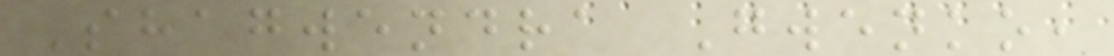Shagwendra Gwenko,
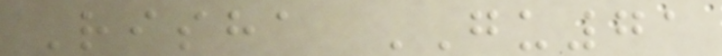Risha GU71
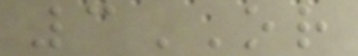3OR
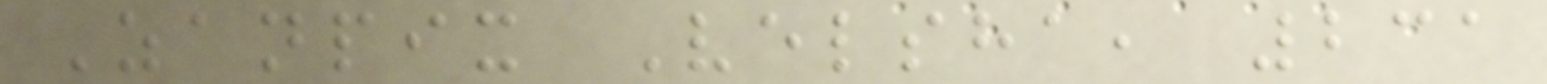Zanpix Velsha, 231
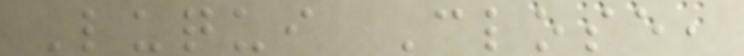Luqui Close,
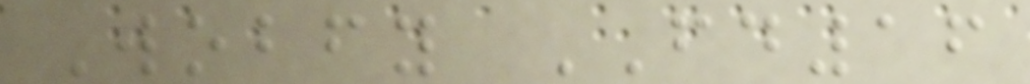Wobfy FD16
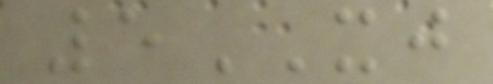5XJ
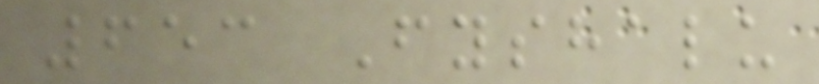653 Fyshalu
